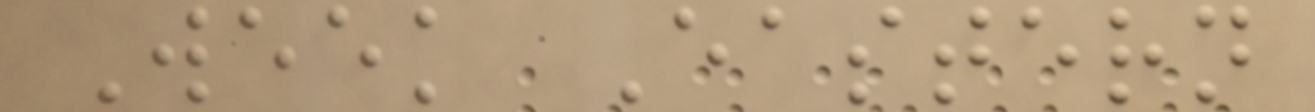Week Eastern
